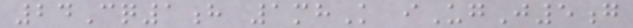24Cq1h 1mhK iUgJ5g
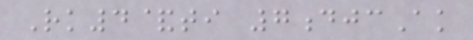Rk4&ti 7djcAk
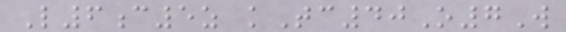L6c5z kTc40O7W
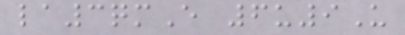la3qmE 6u9U
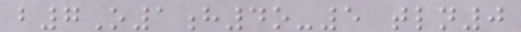b7O1h4o-5 tln0
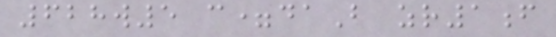628w5 c=daB zr1f
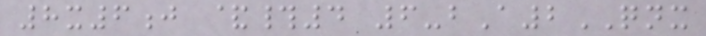8x6j &#4 6-bA2QNX
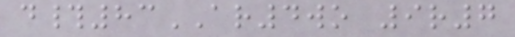d#83AR4wo 9r7
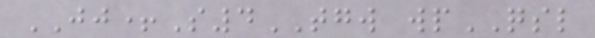JJ+S4TGW wpQSL
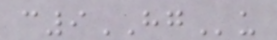c9HGu
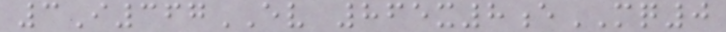3I367EV 865x8eMQ0
